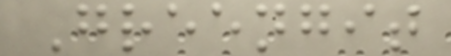Greengit
